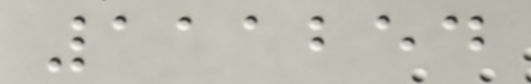111254
